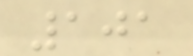101
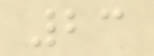23
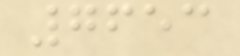7653
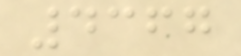4367
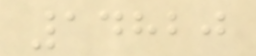14820
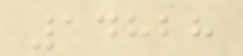14828
